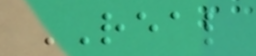REAL
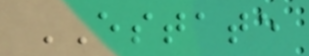ESTATE
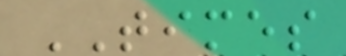TIMES
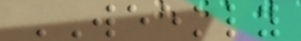WEEKLY
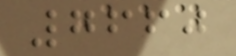7660
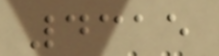4315
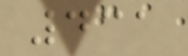431
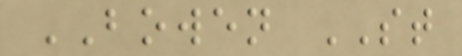BOWEN ST
